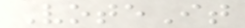VoteIt
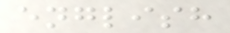english
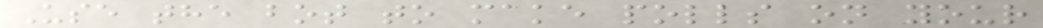Use the bot to make polls on your
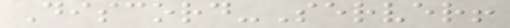Discord-Server!
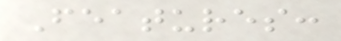Features:
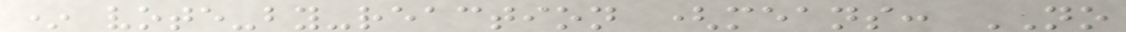* vote-by-reaction (means: NO
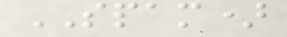SPAM)
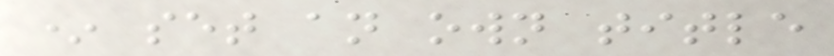* set an own title
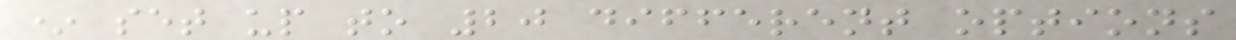* set up to 20 different options
